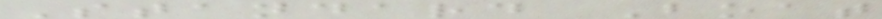Standard Boat
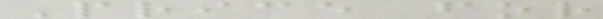Price for
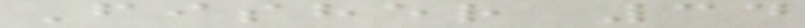Fisher 34
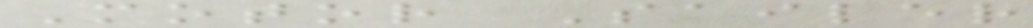Motor Sailer
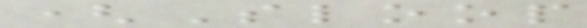(Sloop
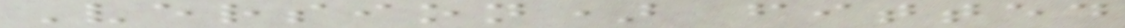Version) fitted
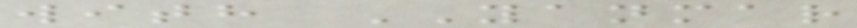with YANMAR
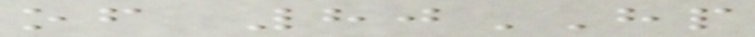of 80HP
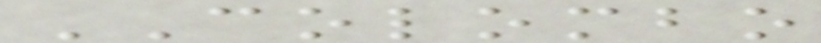COLOMBO
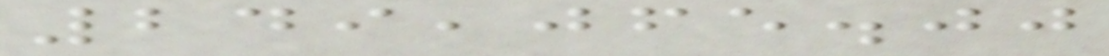249,065.00
